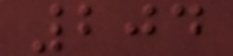204
